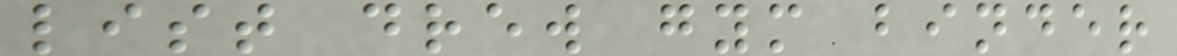list drew gym binder
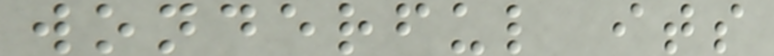wonderful its
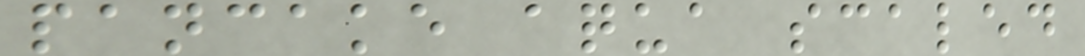pancake aqua scaled
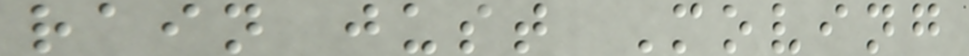rain just Moving
